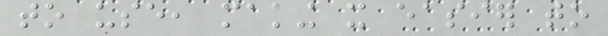to use, making it easier to
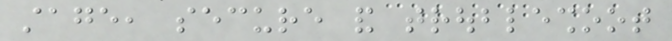stage, secure and troubleshoot
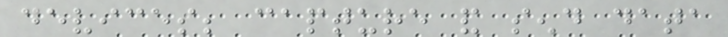devices; capture and send data
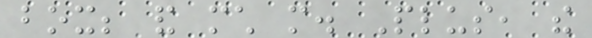box; and much more. Plus, the
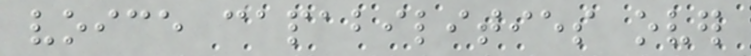voice capabilities over
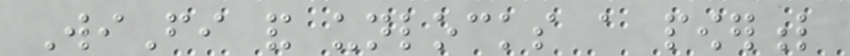WiFi and unlocks a powerful
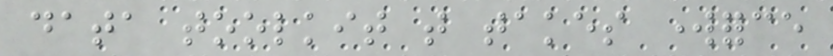data toolkit that takes workforce
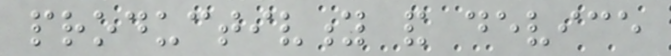productivity and device
